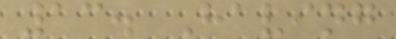13. Having
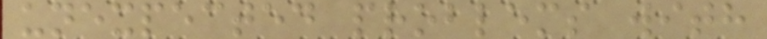unexpected problems with
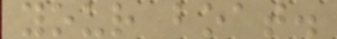your boat.
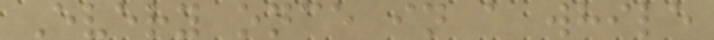Every once in a while
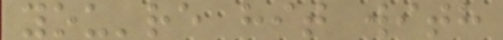you're hit with
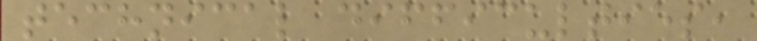technical difficulties,
